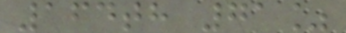164th 71%
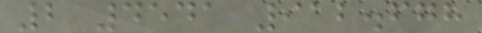2 4541 912.678
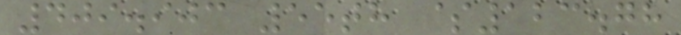409.903 55th $123.78
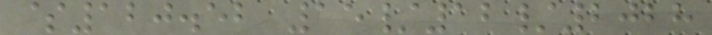$120.52 15/12/2028
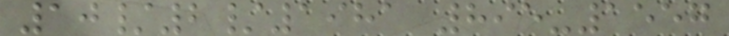10/2/1981 895-1557
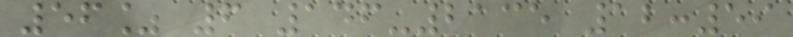56% 6 146-2135 12:59
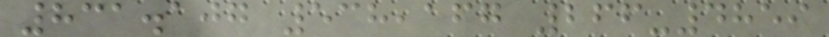831.107 538,167 266-4859
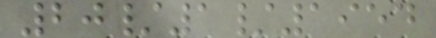20/1/1954
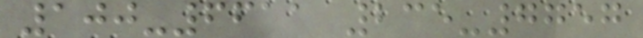100-6611 235-7757
